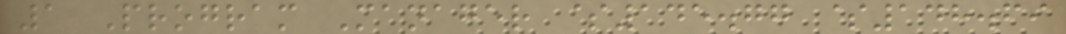1 Program Manager $145.77 $148.69
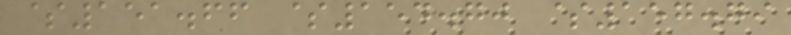$151.66 $154.70 $157.79
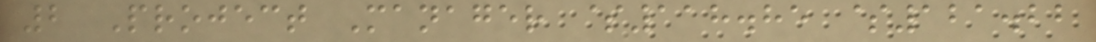2 Project Manager $118.85 $121.22
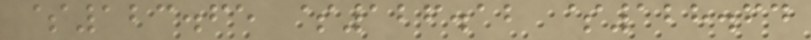$123.65 $126.12 $128.64
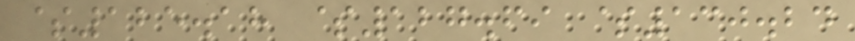$125.18 $127.69 $130.24
